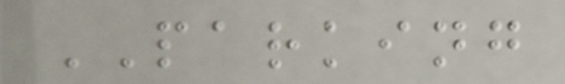PARKING
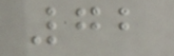72
